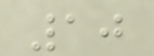10
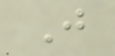J
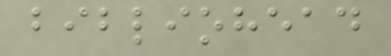bibliohead
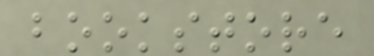bookstore
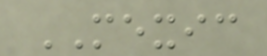MEXIC
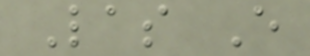Las E
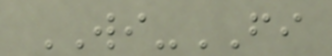WI-FI
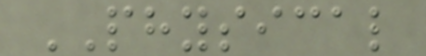PHYSICAL
